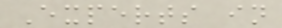Experts in
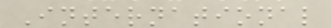International
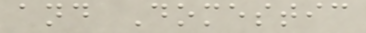and Domestic
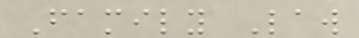Family Law
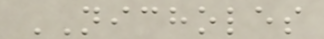NICHOLES
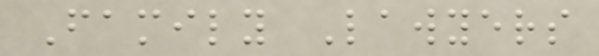Family Lawyers
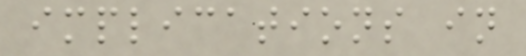implications in
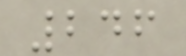246
